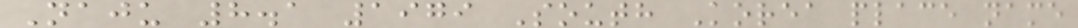Naju 8.1 1979 South Korea place name
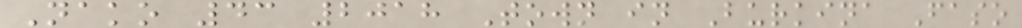Nako 43 2018 Town in Burkina Faso
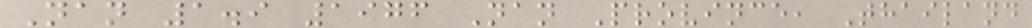Nan 1.9 1976 Nan Province, Thailand
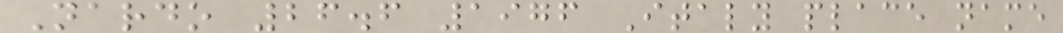Nardo 26.6 1976 Italy place name
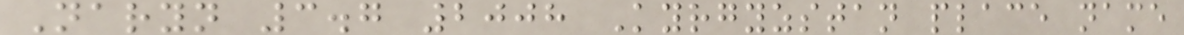Naryn 3.7 2008 Kyrgyzstan place name
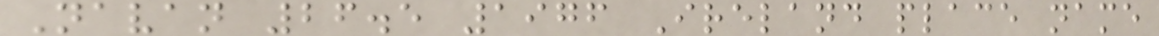Navan 26.5 1976 Ireland place name
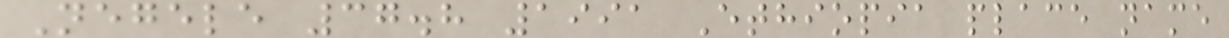Negele 37.8 1991 Ethiopia place name
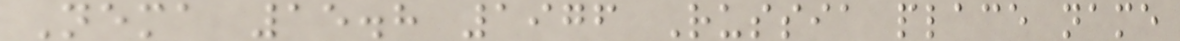Nema 15.8 1976 Russia place name
